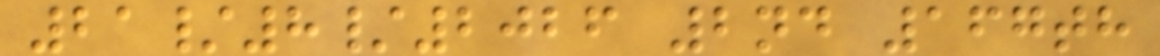21/8/2026 2nd 167th
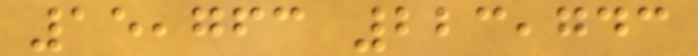15,763 223,743
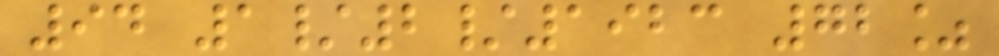94 1/2/1923 72%
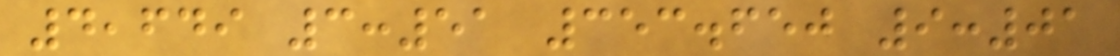4,649 3:51 353.650 9:01
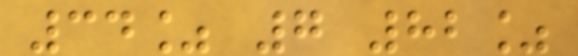34% 7 82%
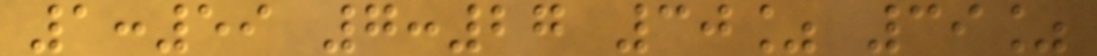1:59 7:27 30% 39%
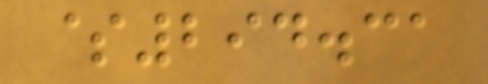$294.31
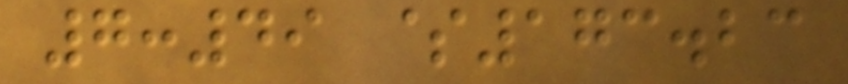7:49 $173.23
